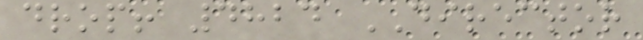drop! 4824 DIRECTOR
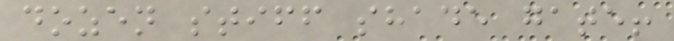dozen stiff shade gate!
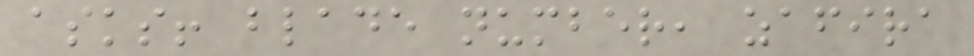asks! blade number, zafira
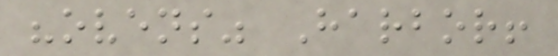"ovens" Harbor!
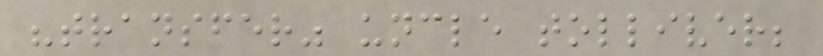"transfer" uncle tolliver;
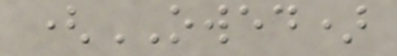(OWED)
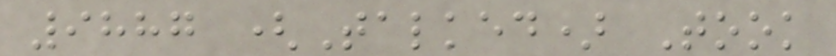9887 (Talked) Took
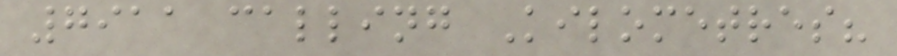7911 calling Kilometres?
